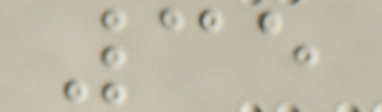35
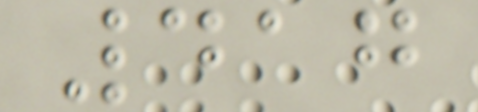417
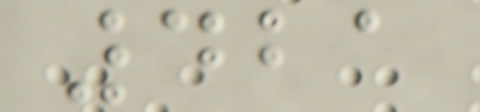421
